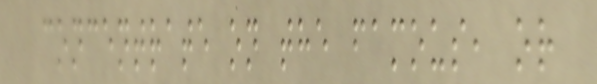concentrate on the famous, or
